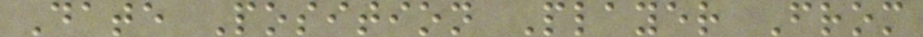Date Position Player From
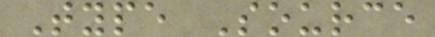Type Source
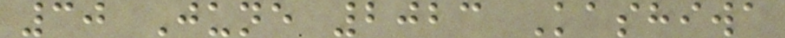30 June 2023 Kashiwa
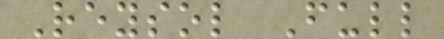Reysol Full
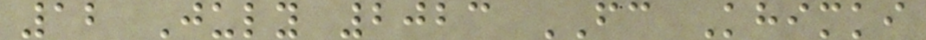12 July 2023 FC Khimki
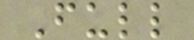Full
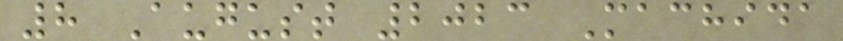8 August 2023 Machida
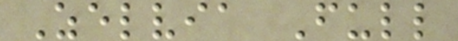Zelvia Full
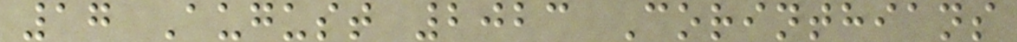17 August 2023 Corinthians
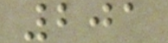201
